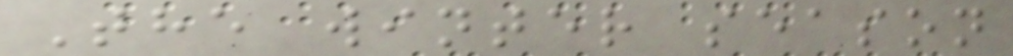The winter season
